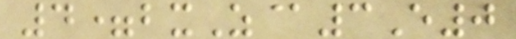4=bxZ@3E0
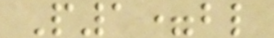P1=bl
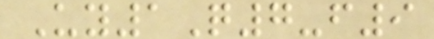Uy1Q7-f9
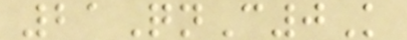21QnC0K
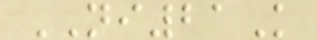NI21K
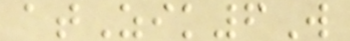atZik6W
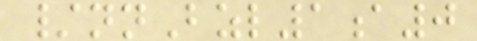/nnBzl1a0
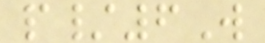p/6W
